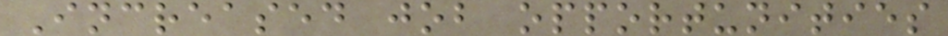Increased job opportunities
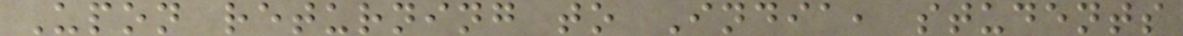Upon returning to India, students
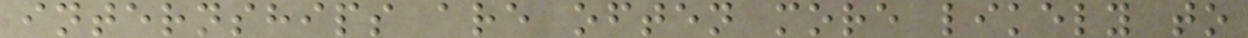internships are often more likely to
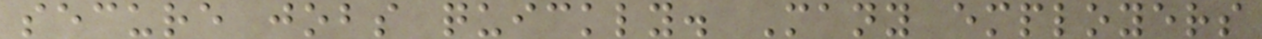secure jobs quickly. Many employers
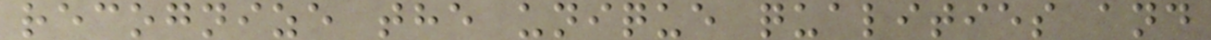recognize the unique qualities and
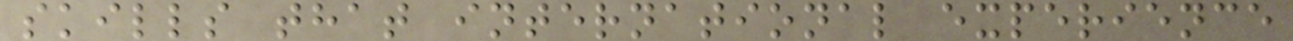skills that international experience
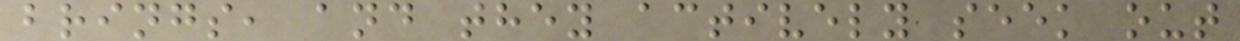brings, and they actively seek out
